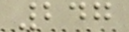247
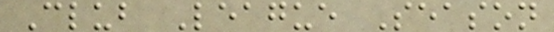Club League Season
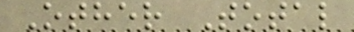Other Total
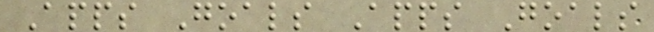Apps Goals Apps Goals
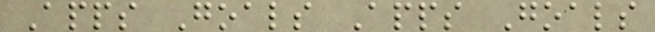Apps Goals Apps Goals
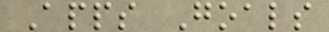Apps Goals
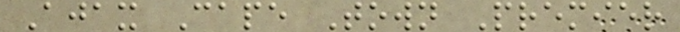Ajax Cape Town Premier
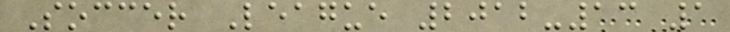Soccer League 2012-13 1
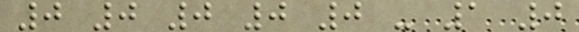0 0 0 0 0 - 1 0
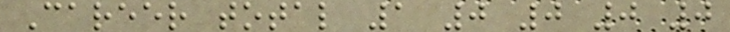Career total 1 0 0 0 0
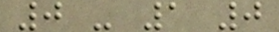0 - 1 0
